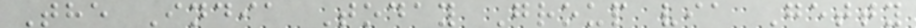The India Today Group via Getty
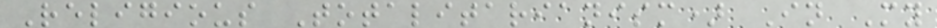Religious Totalitarianism) In My
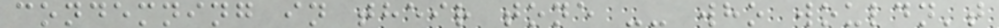condemning in their tone -- who wouldn't
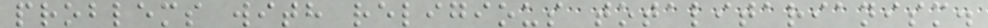problems with religious totalitarianism.
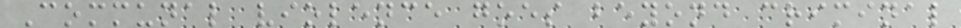Communal violence goes beyond criminal
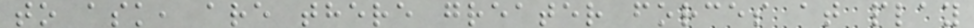to ask, are there greater forces at play
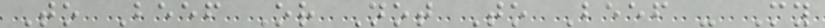To Beef Or Not To Beef - My
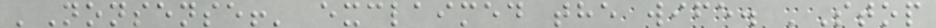'Nonsense!' exclaimed the wife. 'Stop
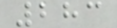283
